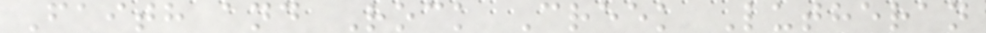Faith and Rock Creek Lutheran
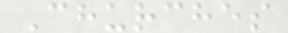Churches
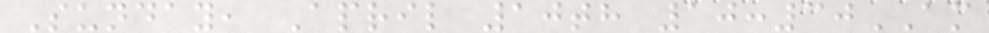Sunday, April 10th 10:30AM
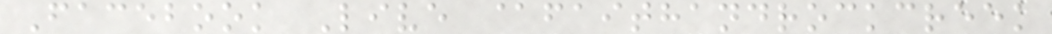Facebook Live @faithandrockcreek
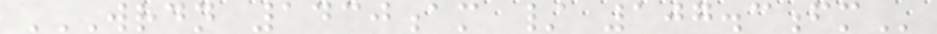WRDN 1430AM / 107.3FM
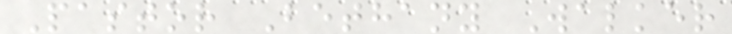Pastor Bethany Walker
